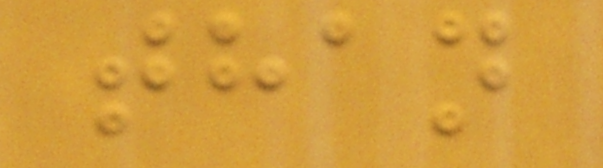than
